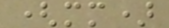(mm)
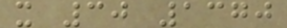x 30 1370
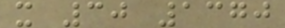x 30 1370
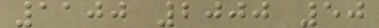1100 2000 50
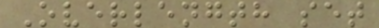Overlength set
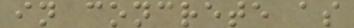in concrete as
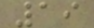19
